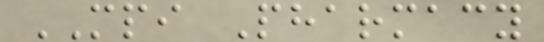MPI Pharmacy
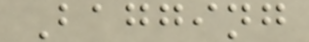Bagging
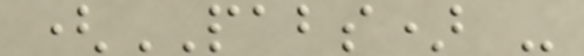(PABS) -
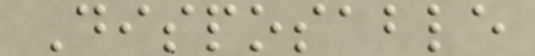Disposable
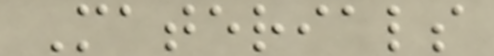Materials
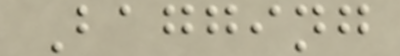Bagging
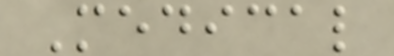Medical
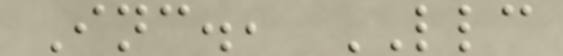Inc., LLC
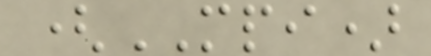(MPI)
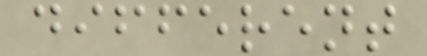different
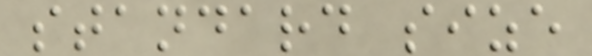standard size
